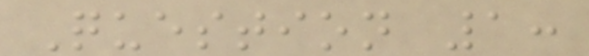Question 1:
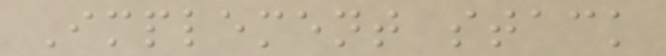Implement stack
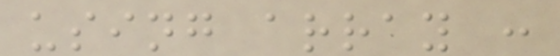using array :
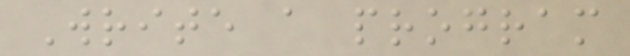Write a program
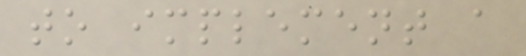to implement a
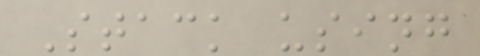Stack using
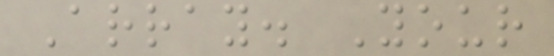Array. Your
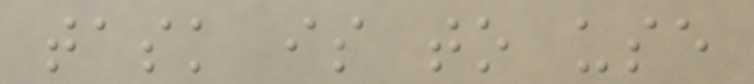task is to use
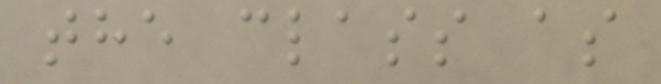the class as
